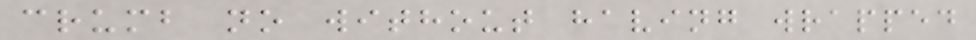crumb no without having wrapped
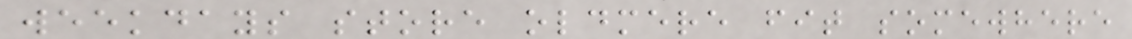weekdays store oldmere fit somewhere
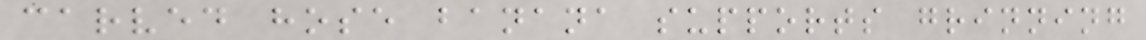carved hose banana supports grinning
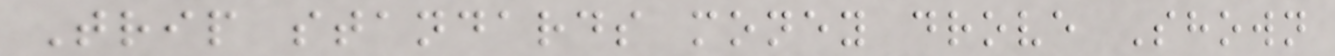Trip standards money drove Shown
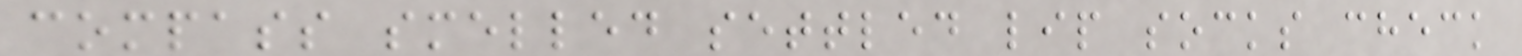compass smelled settled lip socks check
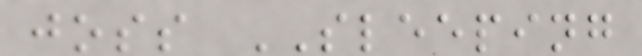joss SLEEPING
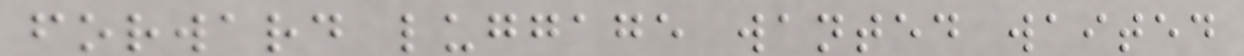forward luggage wanted waited
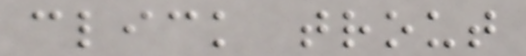click trout
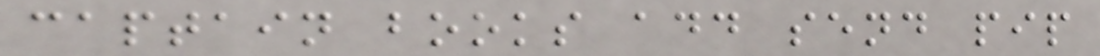captain books add send pip
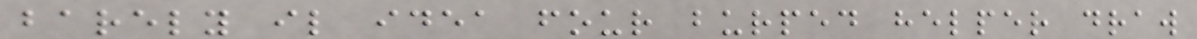barely il idea four burped helper draw
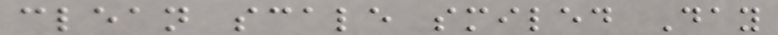clean scale smiled Day
